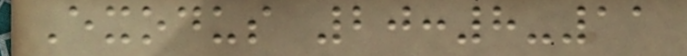Exodus 20:8-11
